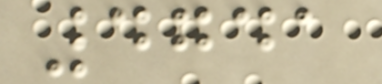4741
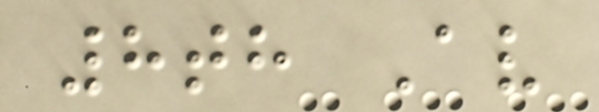8th Av
